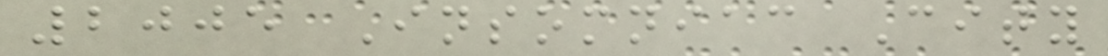2005 Insomniac City
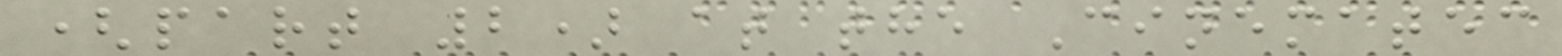(part 2) at the Cinematec
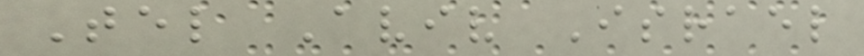Tel Aviv Israel
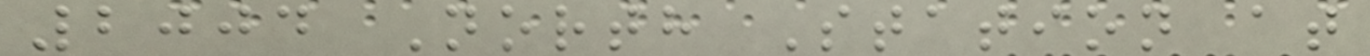2004 North Station at
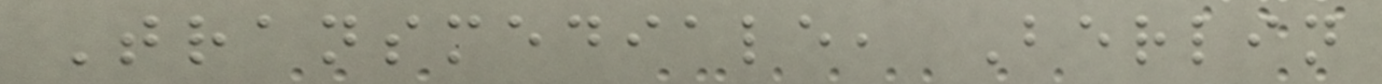Transmediale, Berlin
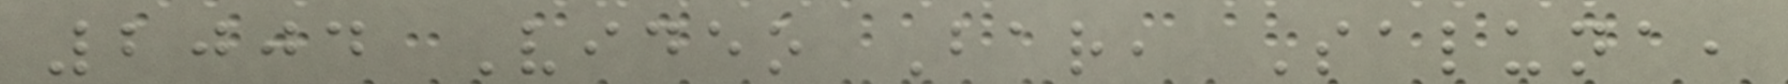2004 Video Bar, Saluna,
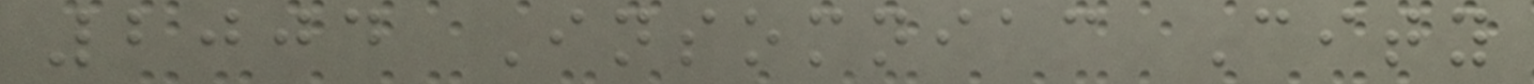2004 Insomniac City
